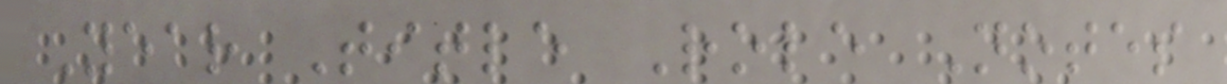Year Title Role Notes
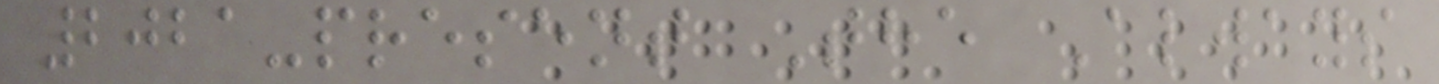2021-present The Always
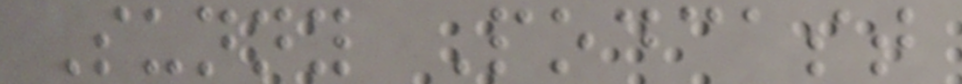Sunny Podcast
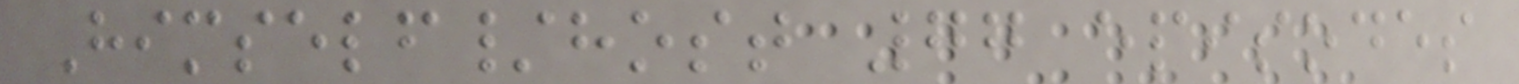Himself/host 77 episodes
